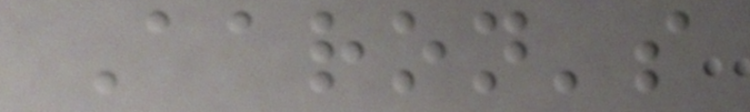Aaron's
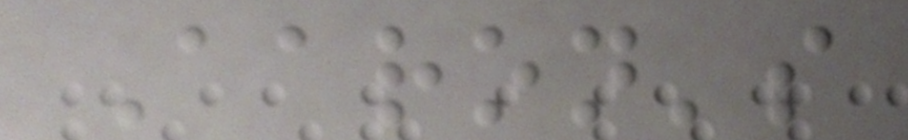Aaron's
